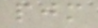pjm
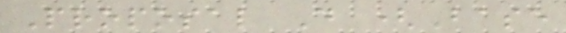Proposal D (Base
